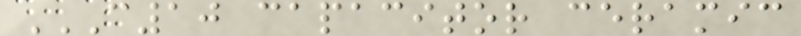C10 CAPACITOR CERAMIC
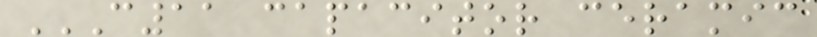C11 CAPACITOR CERAMIC
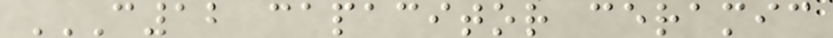C12 CAPACITOR CERAMIC
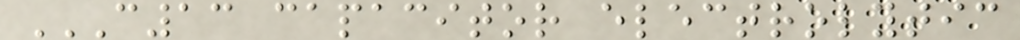C13 CAPACITOR ELECTROLYTIC
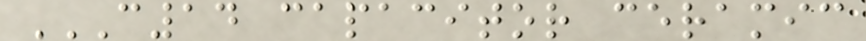C14 CAPACITOR CERAMIC
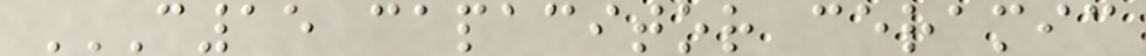C15 CAPACITOR CERAMIC
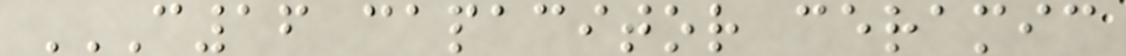C16 CAPACITOR CERAMIC
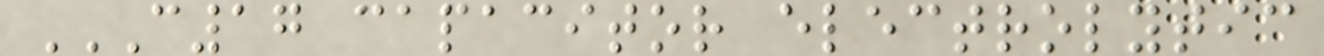C17 CAPACITOR ELECTROLYTIC
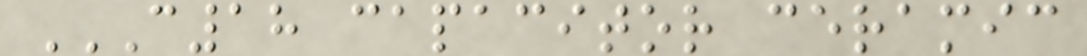C18 CAPACITOR CERAMIC
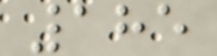185
